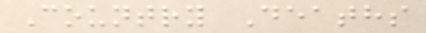Country Deaths
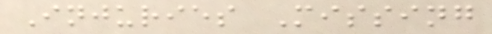Injuries Missing
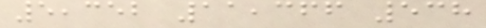5,352 11,366 538
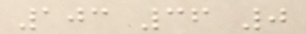103 36 0
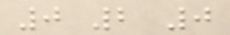0 2 0
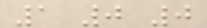1 0 0
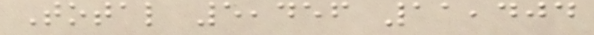Total 5,456 11,404
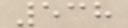538
